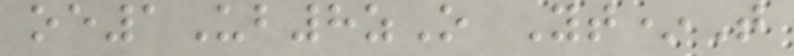oe1Ub8zO Yt*T
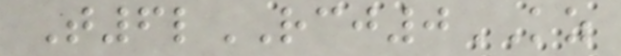T6lRCJ0KZ
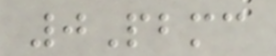0Pbmc
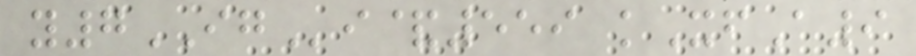y7IGi&559 kXfA9
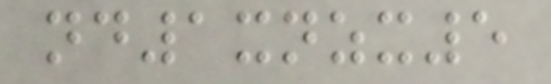nd1xnzx5
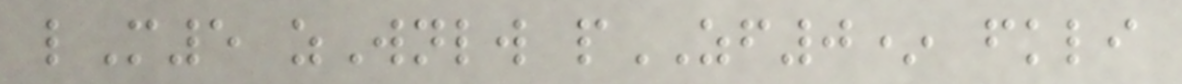lM5 zWnlw pZF0* fkli
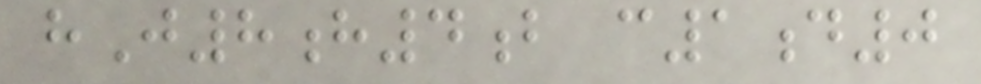hJ8h4b c1d0
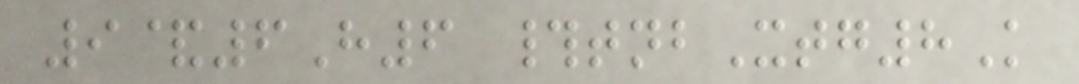9&6H6 #tnbXtg8K
